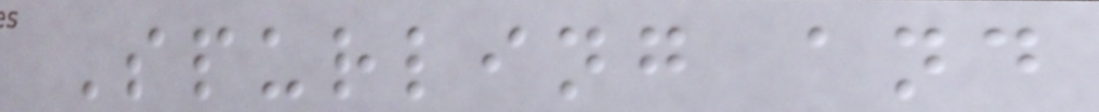Spurling and
